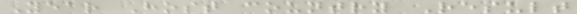Year Host country Result
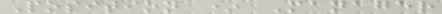Position * Manager
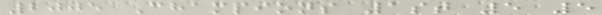2005 Champions 1st 5 5
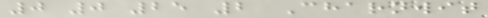0 0 25 2 Charnwit
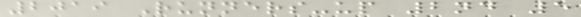2019 Runners-up 2nd 5
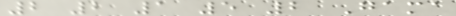2 2 1 5 2 Gama
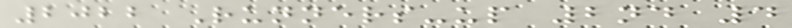2022 Runners-up 2nd 4
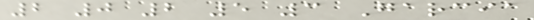2 0 2 5 3 Garcia
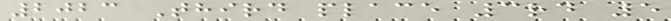2023 Third place 3rd 5
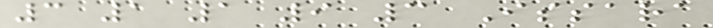3 1 1 9 3 Issara
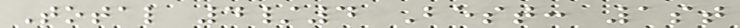Total 4/4 Best: 1st
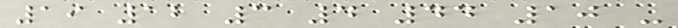19 12 3 4 44 10 -
